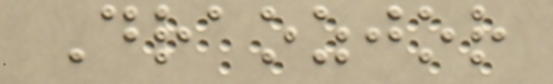Draozjor
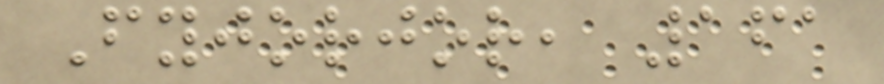Fyjorjor, 161
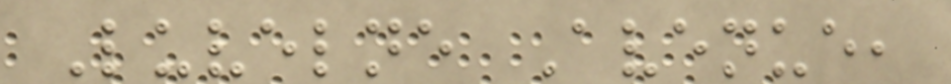Luvelne Avenue,
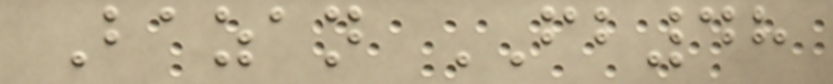Bazan FB48
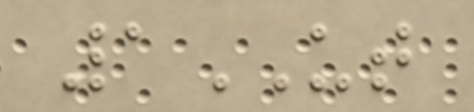1UT
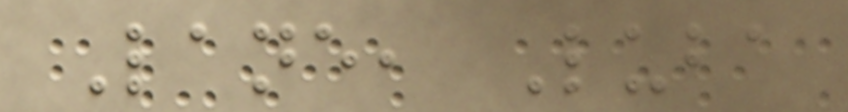Lane, Luba
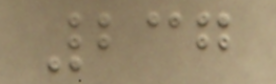237
